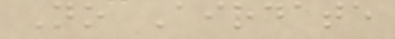No Airdate
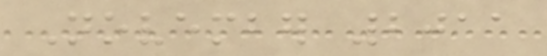November 2011
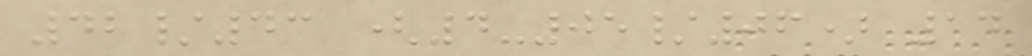42/43 (4-05/06) 14
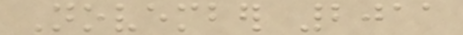November 2011
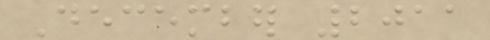December 2011
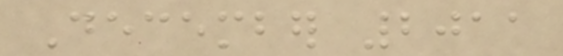December 2011
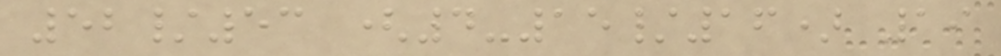52/53 (4-15/16) 19
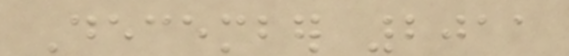December 2011
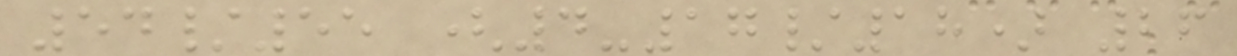54/55 (4-17/18) 26
